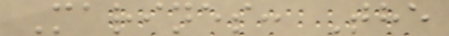Marines: The
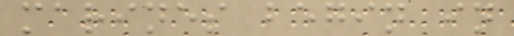marines begin in
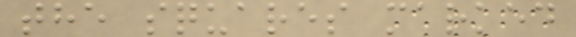the squares marked
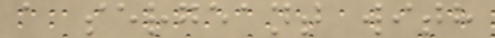a sergeant with
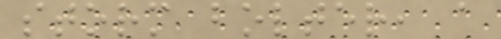storm bolter, a
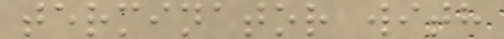terminator with
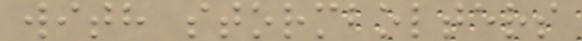with stormbolters
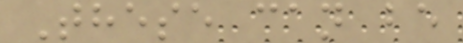These can be
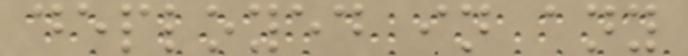deployed in any
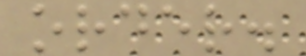order.
